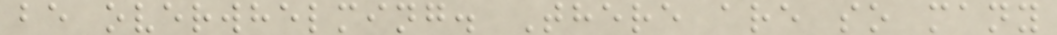be overwhelming. There are so many
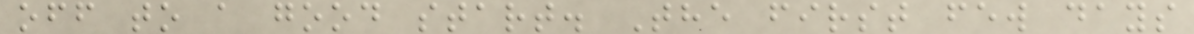off to a good start. The first few days
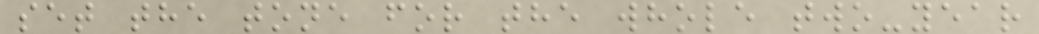set the tone for the whole two-year
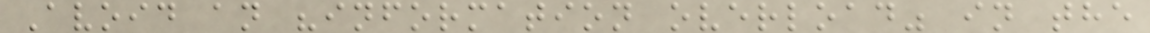Avoid an "information overload" in the
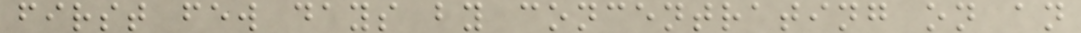first few days by concentrating on an
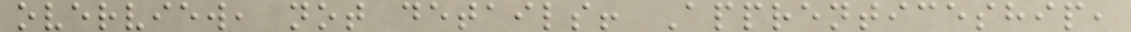overview, not details! Apprenticeship,
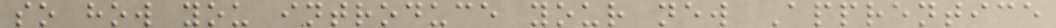so how you introduce your new Apprentice
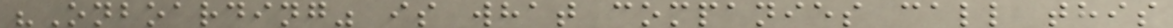"Onboarding" is what companies call this
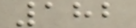182
